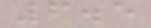6.5
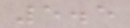5.5
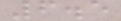6.5
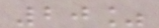20%
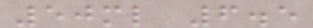50ml 6.5
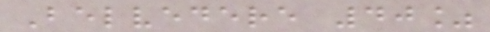Belvedere 40%
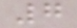7
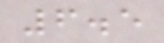6.5
